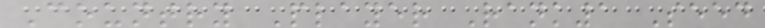Country Player Rank1 Seed
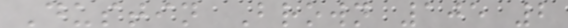Dustin Brown 105 2
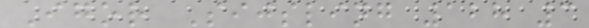Igor Sijsling 128 3
